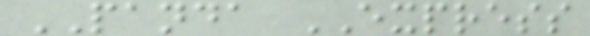PANDA EXPRESS
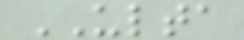ULTA
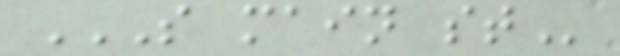S MAIN ST
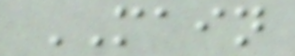MAIN
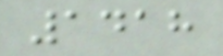1418
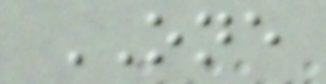ONE
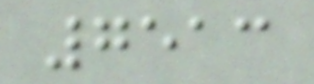7513
